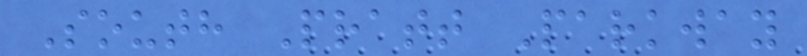South Pratt Parkway
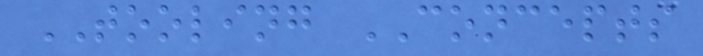TOOLING CONCEPTS
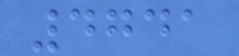4741
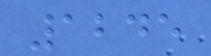1245
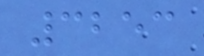3253
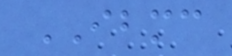IBMC
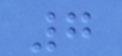7
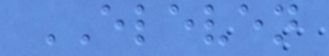ELEVEN
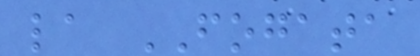la FOGATA
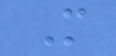M
